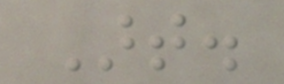Art.
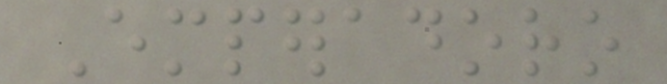Emperadoro
